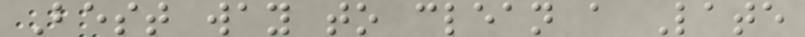Best way to clean a Late
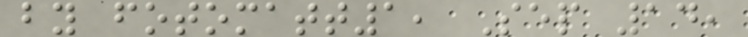by fotomatt1, Sep 14,
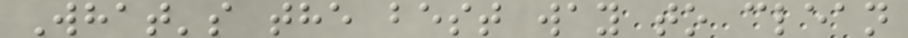What's the best way to clean
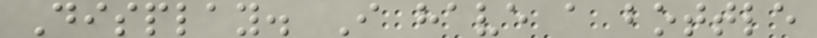Display. I have a bottle
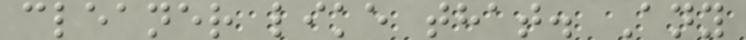cleaner like that. Any
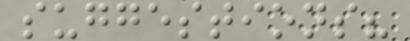suggestions?
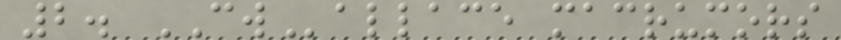2. CWallace macrumors
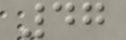47
